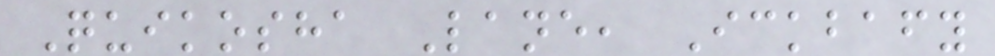Quikosha Lane, Ickbafy
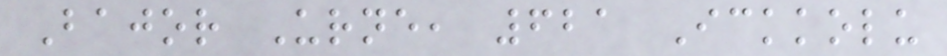Bajor Urne, 621 Ickkolu
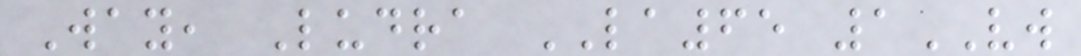Way, Ludra LA65 1VW
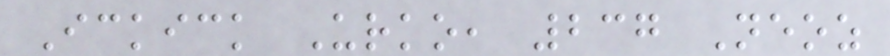Ickick Urko, 237 Neoz
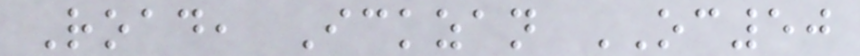Road, Ickzan OC50
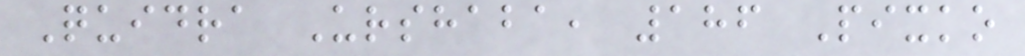Quidra Urshaba, 186 Pixko
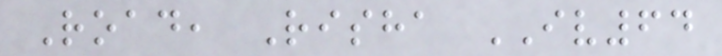Road, Risha IV64
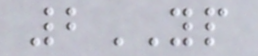2YP
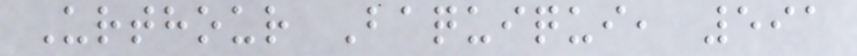Urthour Baquiqui, 591
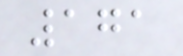171
